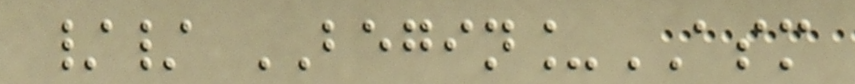// BEGIN_ASM
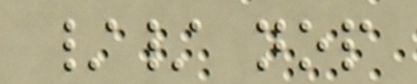// nop
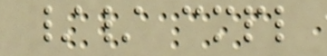// cmpl
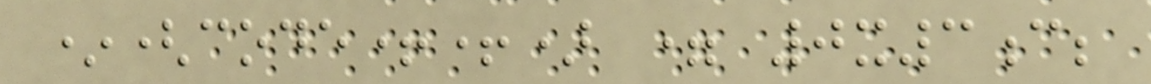*(code++) = 0x3c;
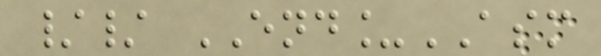// END_ASM
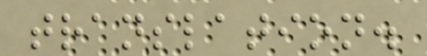translation.
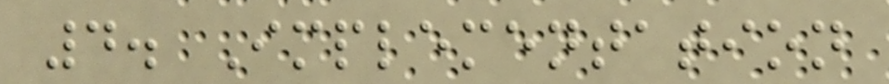4. Implementation
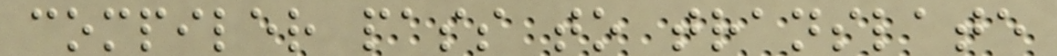compiler pass to translate
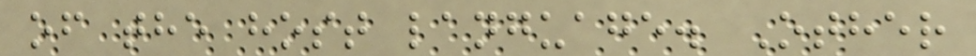of the host language. Other
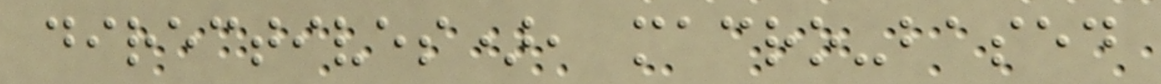directives), macro-based
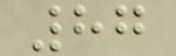87
